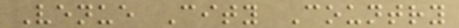Venue City Country
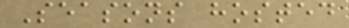Seasons hosted
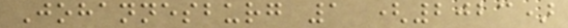Johannesburg 1 (2023)
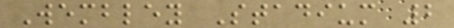Wembley Stadium 2
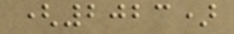(2023)
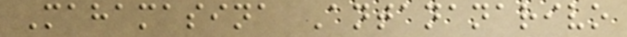Mahamasina Antananarivo
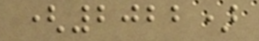(2022)
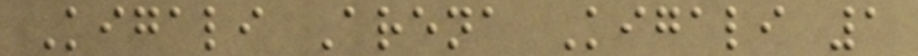Kigali Arena Kigali 1
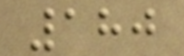180
